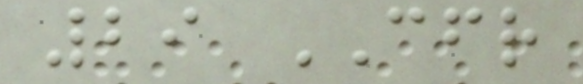29 CFR
